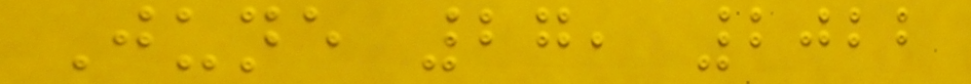June 27, 2022
